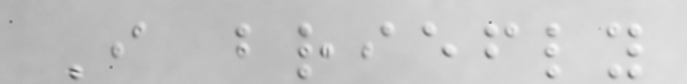I briefly
